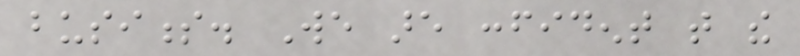business. We are confident that the
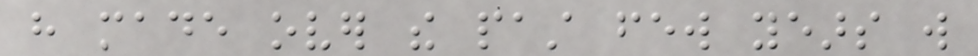have made over the past few years will
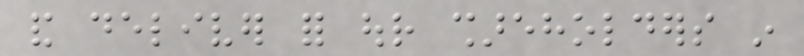and deliver for our shareholders in
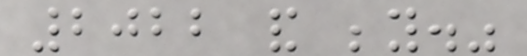2022 and beyond."
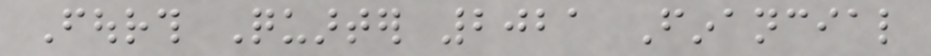Fourth Quarter 2021 Financial
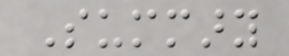Summary
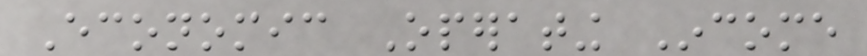Economic Operating Income
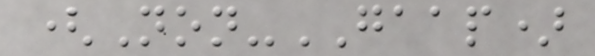(Non-GAAP)
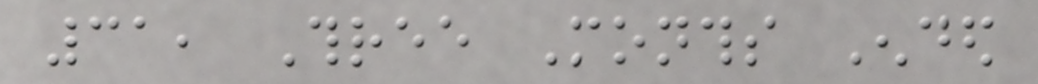31, Three Months Ended
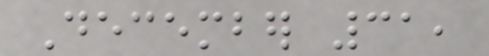December 31,
